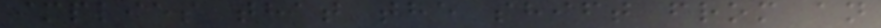implies that the shift from an
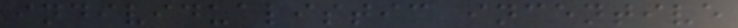individualistic incentive
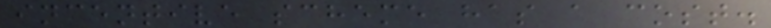incentive scheme has a cost.
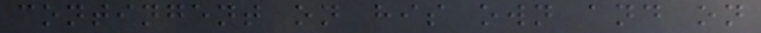contingent on his own and on
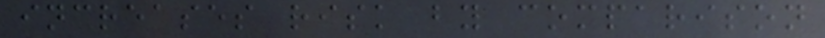increases risk by comparison
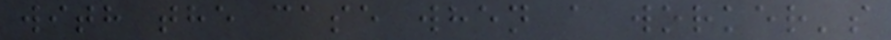with the case when a worker's
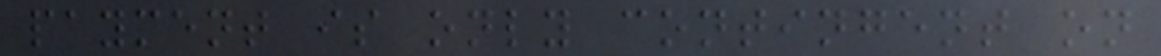payment is only contingent on
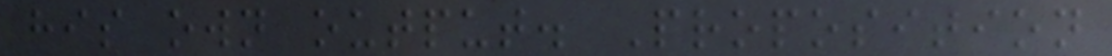his own output. Proposition
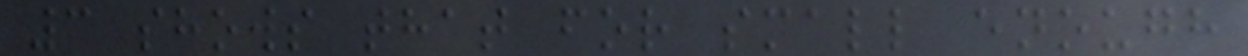3 shows that for small enough
